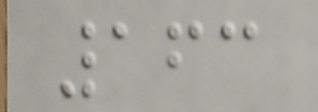163
